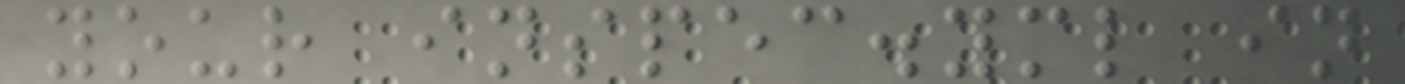your inspec.yml in
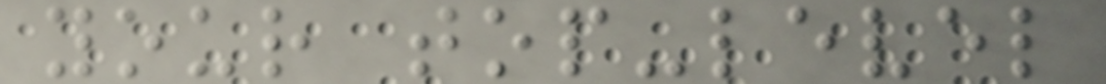your top-level
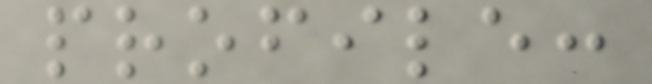profile:
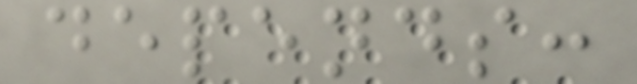depends:
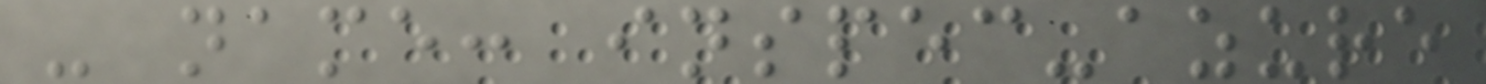- name: inspec-azure
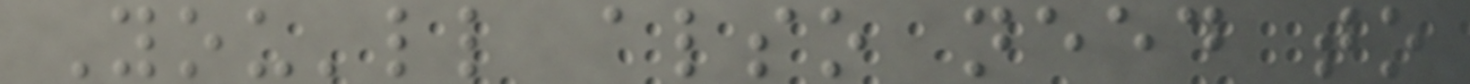You'll also need to
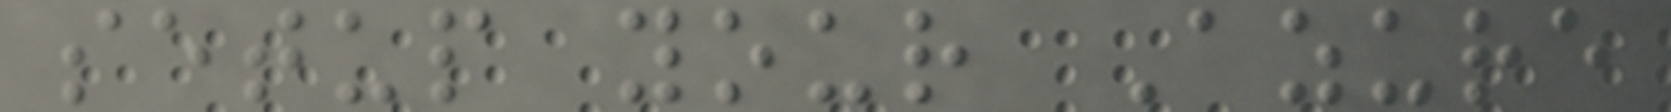setup your Azure
